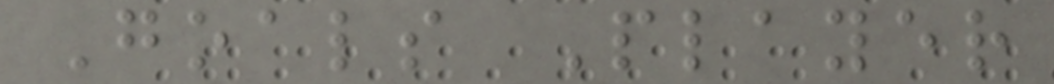Goals Player
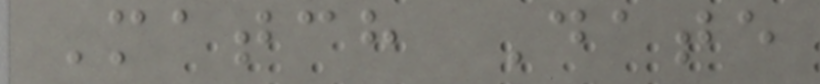Match Date
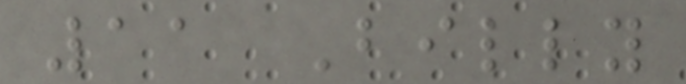11 Billy
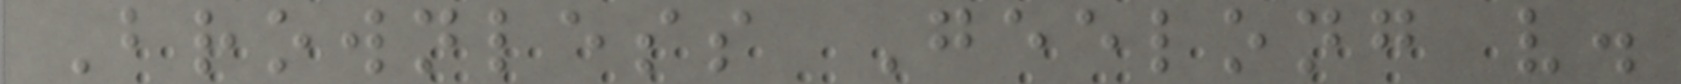Brownless Geelong v.
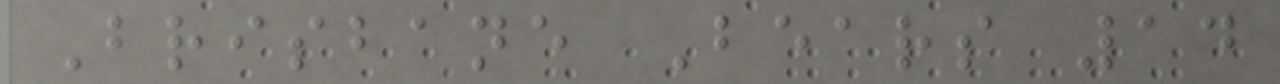Brisbane Bears 14
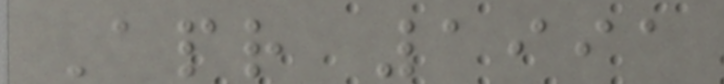Apr 1991
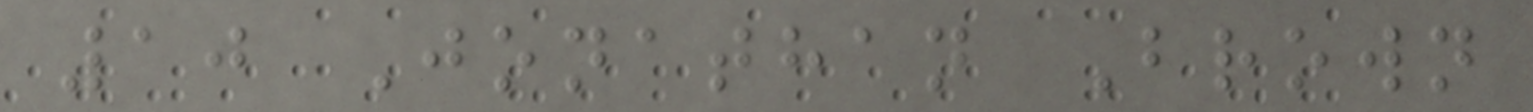10 Jonathan Brown
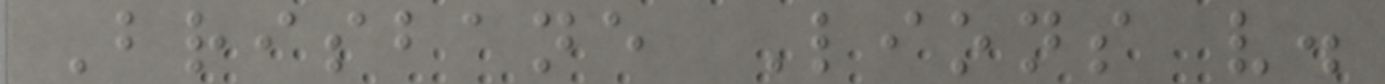Brisbane Lions v.
